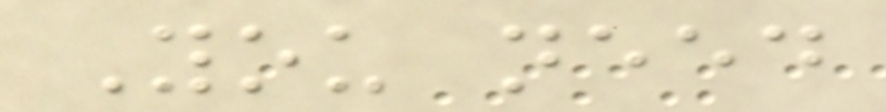You need
